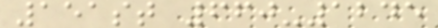151st 660-1245
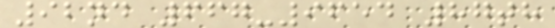92nd 667-9654 87th
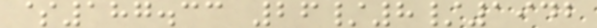$187.33 26/8/1942
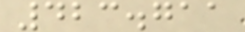423.711
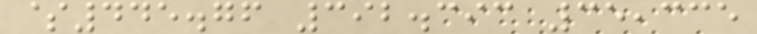$445.76 392.393 35,335
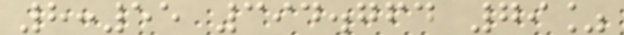8:55 394.764 79%
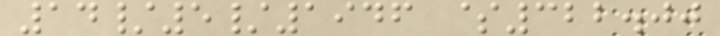14/5/1946 $322.00
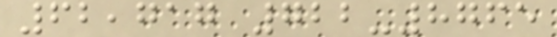62,717 722-8765
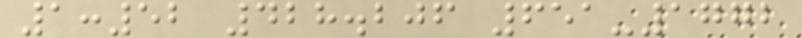1:52 428.206 651-1772
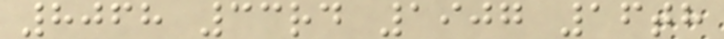8068 33rd 1907 16th
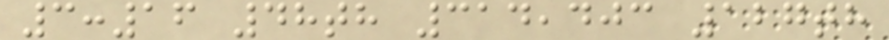3:16 48th 314,403 127th
